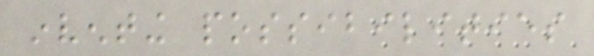inventing possibilities
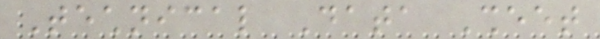Technical Data Sheet
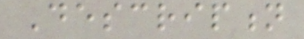Description
